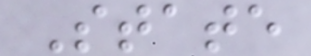State
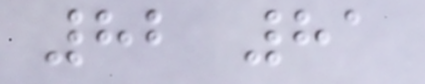82 81
